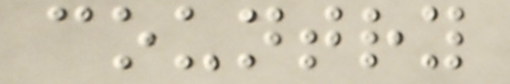country
